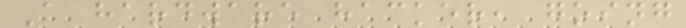A hardware hacker, going
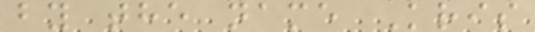by the name Kris
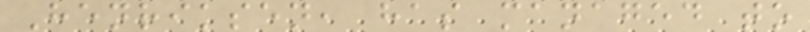Henriksen, has managed to
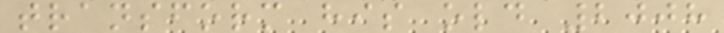transform his old 2008
